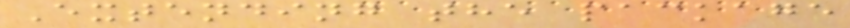Extending the package
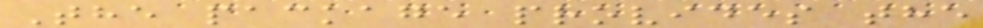The package provides the
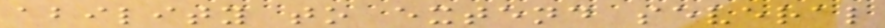ability to extend several
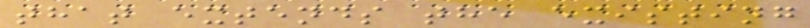that extends the existing
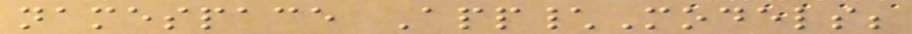namespace App\Models;
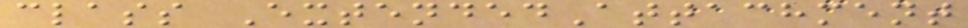class ExtendedAttachment
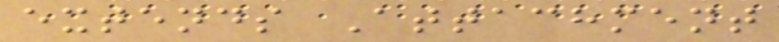extends Attachment
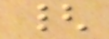{
